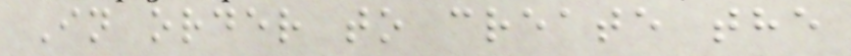In order to create the
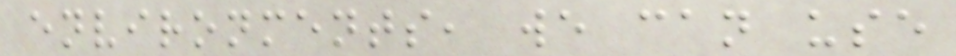environments, we can use
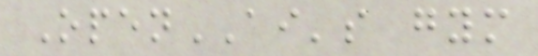OpenAI's gym
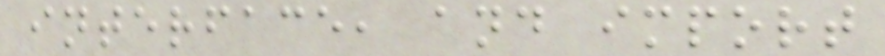interface, and import
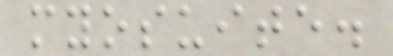myosuite.
